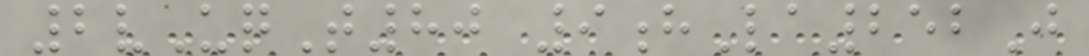2vUqT80 9hLa252J
